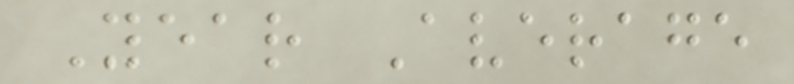Year Average
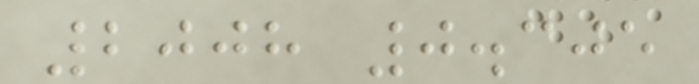2008 0.305
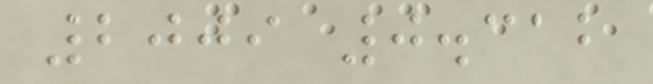2009 0.312
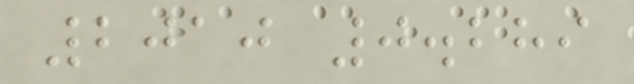2010 0.289
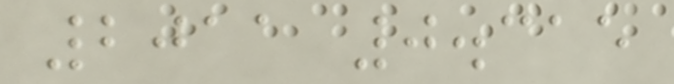2011 0.315
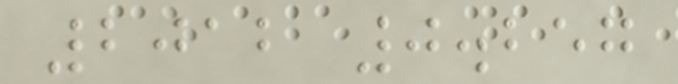2012 0.257
